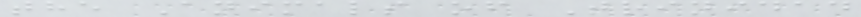the Animals of Trinidad
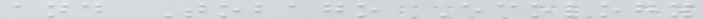and Tobago Ecology
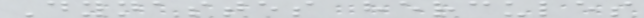Dynastes hercules
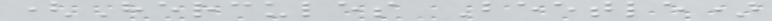(Hercules Beetle)
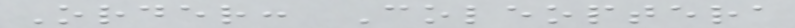Order: Coleoptera
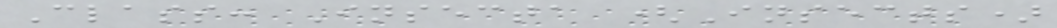Class: Insecta (Insects)
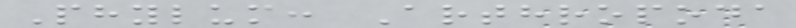Phylum: Arthropoda
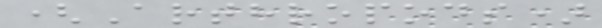(Arthropods)
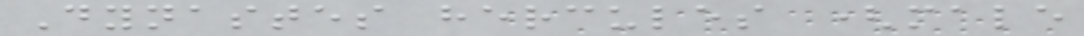Dynastes hercules (male
